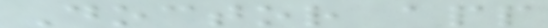Doctor app
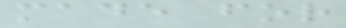made for
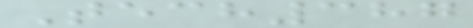Tech387
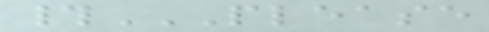#PLEASE
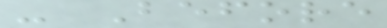- Before
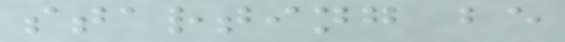starting be
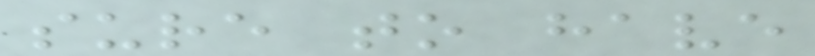sure to have
